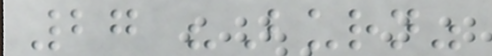27 "Burn"
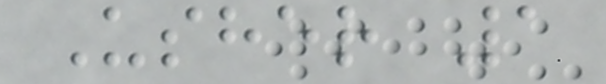Usher 1
